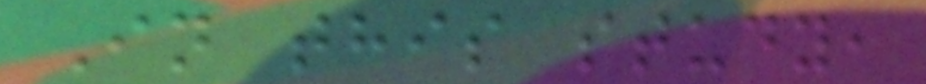In this study,
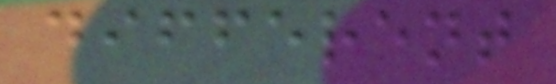different
